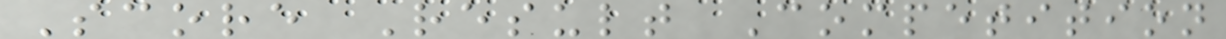Score Result Competition
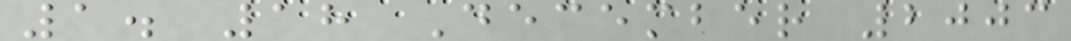1. 18 December 2003
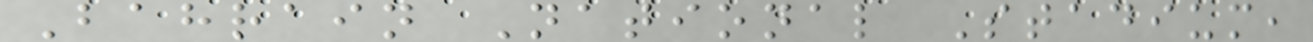Bahrain National Stadium,
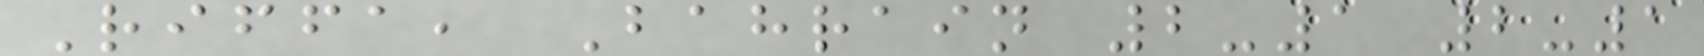Riffa, Bahrain 2-1 2-1
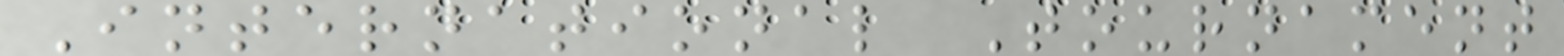International Tournament
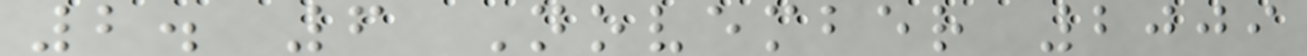2. 6 November 2009
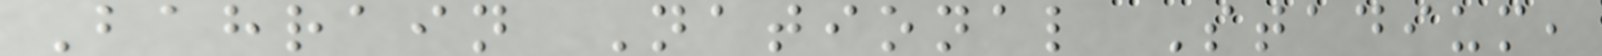Bahrain National Stadium,
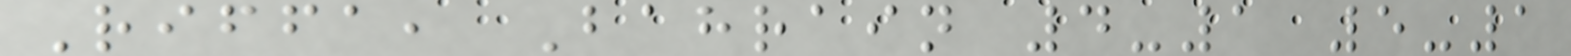Riffa, Bahrain 4-1 5-1
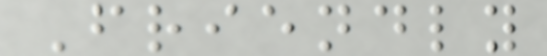Friendly
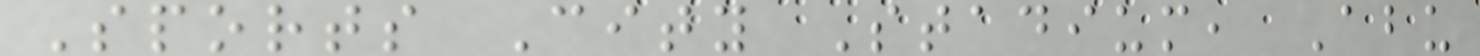Sports City Stadium, Abu
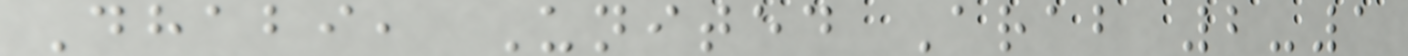Dhabi, United Arab 2-1
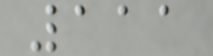111
